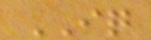IQ
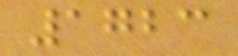1723
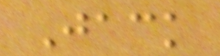Jack
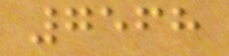7568
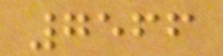7566
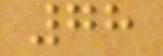78
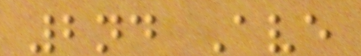2nd Ave
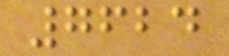7624
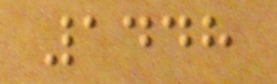1448
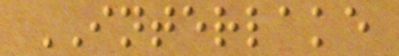INTERLAKE
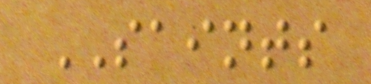SAINTS
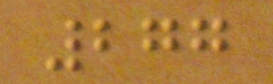277
